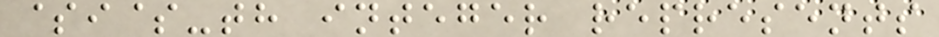$i$-th integer represents
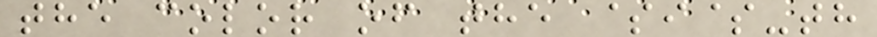the color of the $i$-th
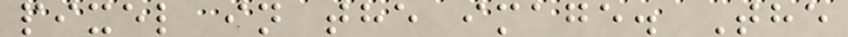pixel in the image. The
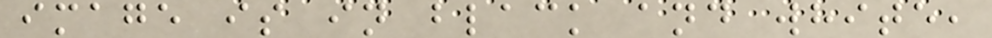image is in black and white,
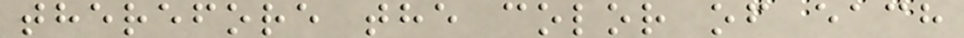therefore the color of each
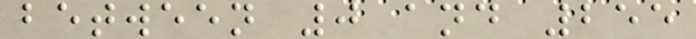between 0 and 255
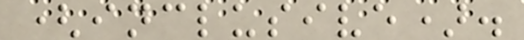(inclusive).
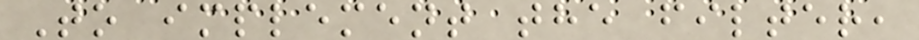To implement the filter,
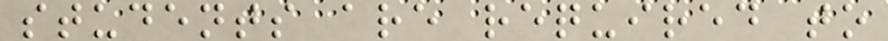students are required to
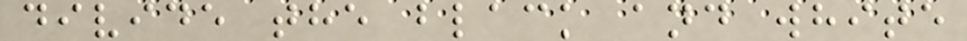divide the black and white
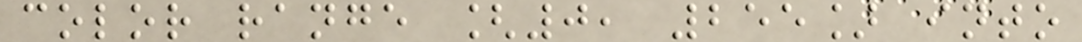color range [0, 255] into
